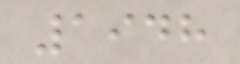1948
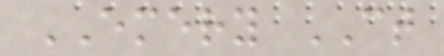EMERY CT
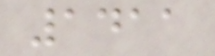1411
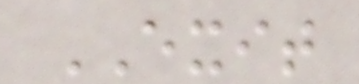EXIT
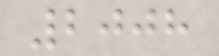2008
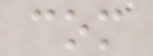com
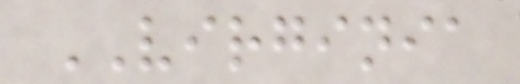VIRGINIA
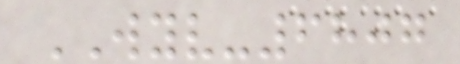WYV-6807
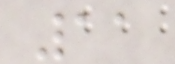11
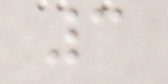3
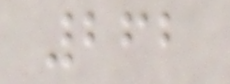262
